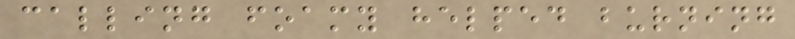calling foamy helped burning
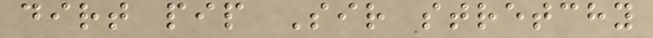dirt pip Sir stretchy
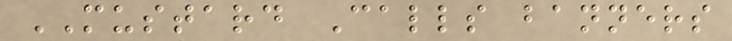MUSTARD Calls banners
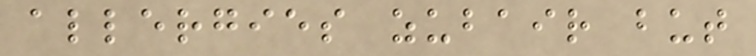allergies zubair but
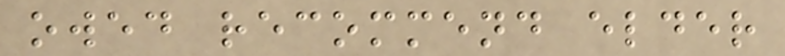owed recommend elder
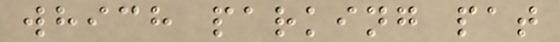which parking pat
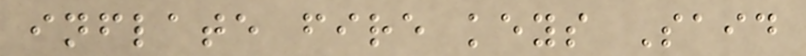inflate fire keys Said
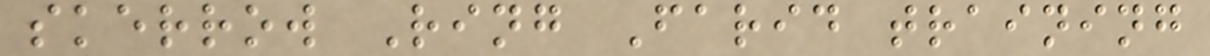skerrow Ring Farid training
